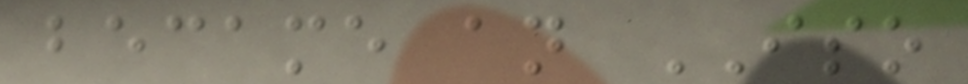became an ISO
